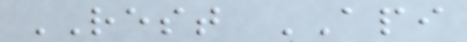REST API
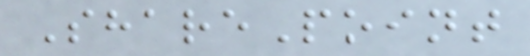SharePoint
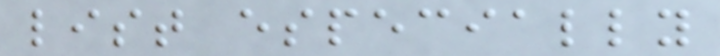list especially
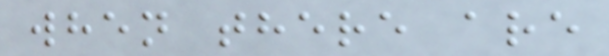when there are
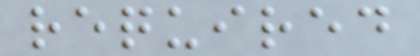required
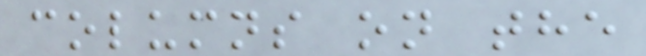columns on the
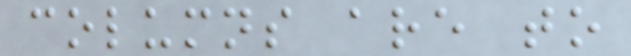columns are to
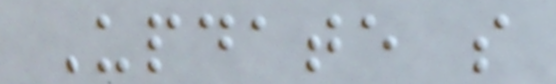Update s
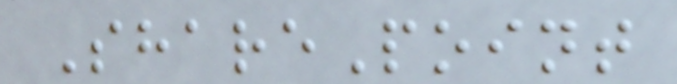SharePoint
